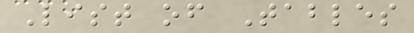List of Tables
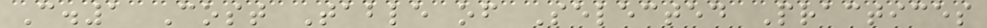C.1 Cost Table of Selected Practices
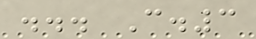... C.3
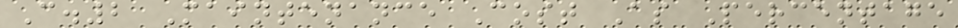C.2 Maintenance Cost As Percentage
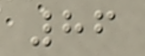86
